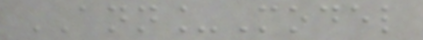ANN_Model
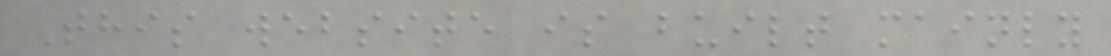This website is built mainly
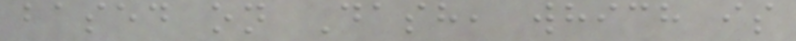based on Dash, which is
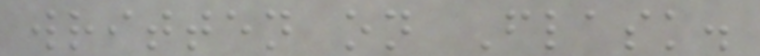written on Flask.
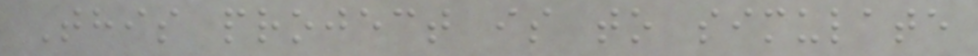This project is to simulate
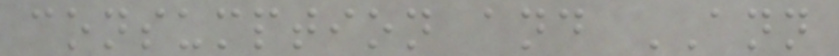consumption and ANN
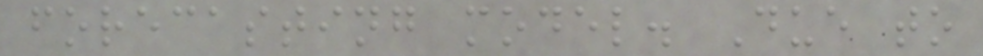forecasting model. Due to
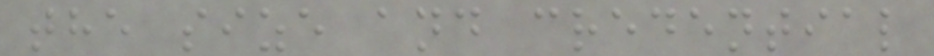the size and credential
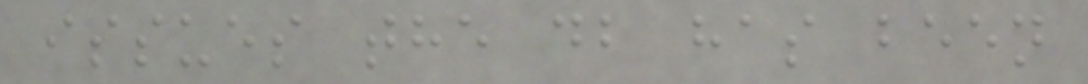issues the db has been
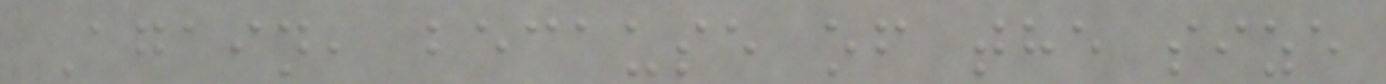Again, because of the size
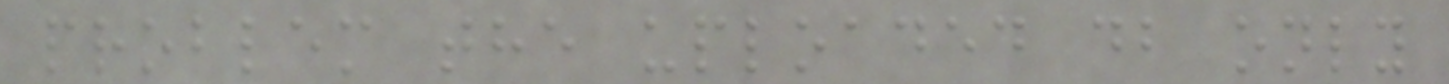problem the uploaded db only
